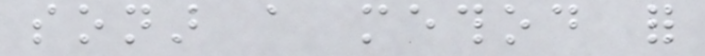sonar a method for
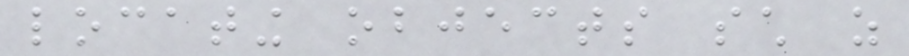locating objects such as
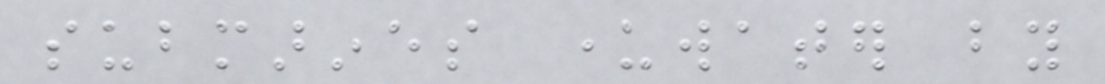submarines underwater by
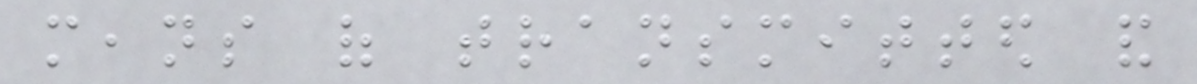means of transmitted and
